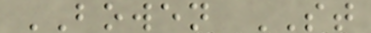BOWEN ST
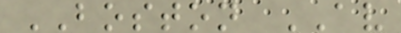BOSTON AV
